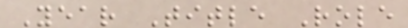Year Title Role
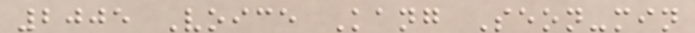2005 Voice Kang Seon-min
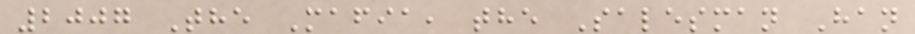2007 The Mafia, the Salesman Han
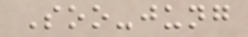Soo-jung
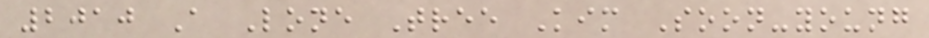2010 A Lone Tree Kim Soon-young
